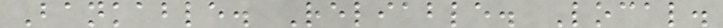Bankable. Reliable. Local.
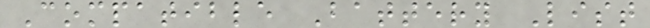Compatible Battery List
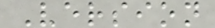Version
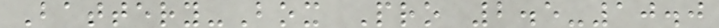Battery-Box Pro 2.5-10.0
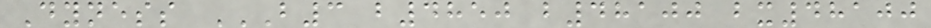Dyness B3 B4850 B48100 BX48100
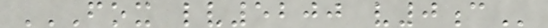FOX LV5200 V0C
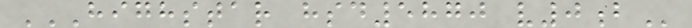HIGHSTAR HSD5870 V0B
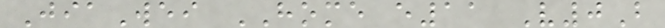JiaWei HOME e11 V0B
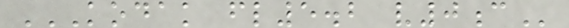KODAK FL5.2 V0C
